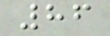86
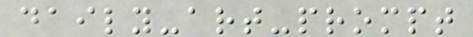daily-art-prompt
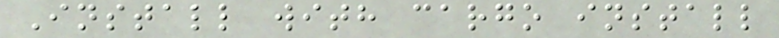Install with cargo install
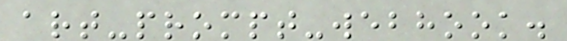art-prompt-webhook.
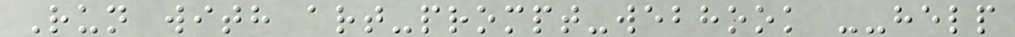Run with art-prompt-webhook --help
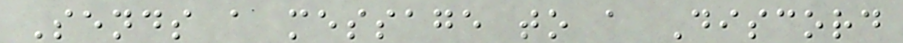Sends a message to a Discord
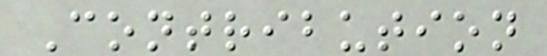Contribution
